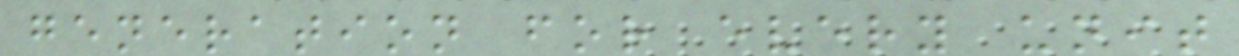generation for every unit
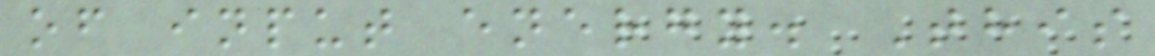of input energy. This
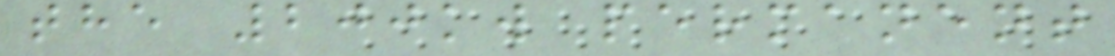the 200kw permanent
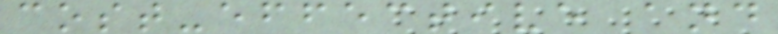cost-effective and
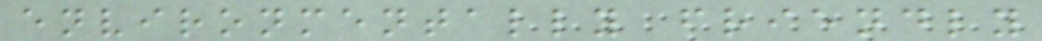environmentally friendly
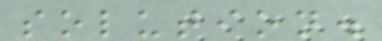solution.
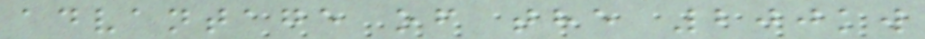advantage of the 200kw
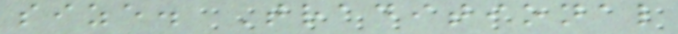size. Traditional
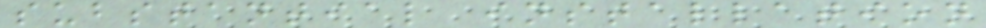substantial installation
